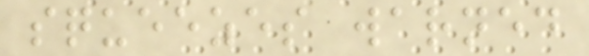squeezes warned
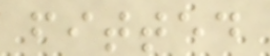fitted
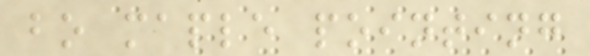bo maple pointing
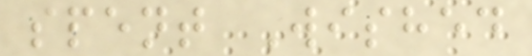spent Wished
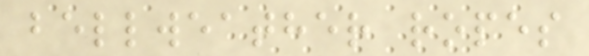bellweather ropes
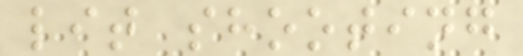lit shooting
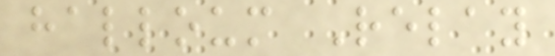halloum Relay
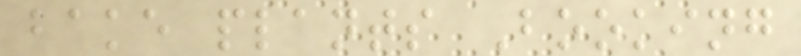bake plants Booking
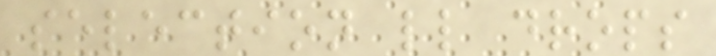selection ll drops
